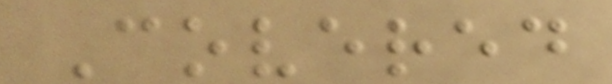Covered
